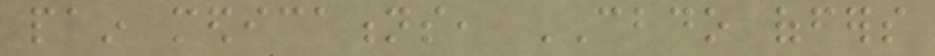pain medications, CBDO offers
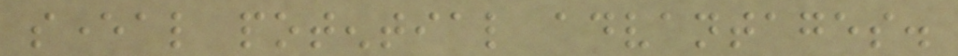several potential advantages.
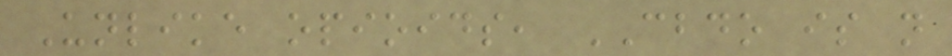Unlike opioids, CBDO is not
